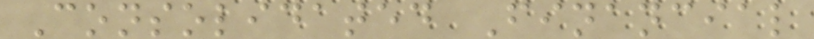Consolidated Financial
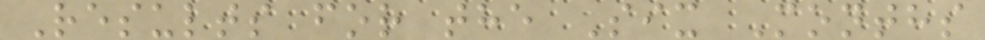Results for the Six Months
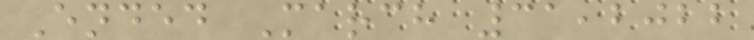Ended March 31,2022
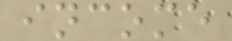income
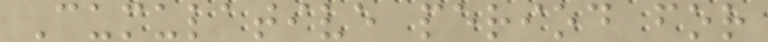Cumulative period for
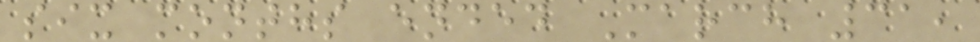six months ended March 31,
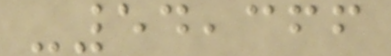-54,366
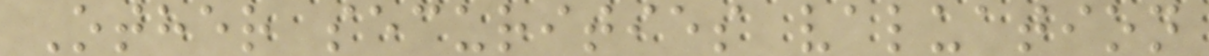Other securities valuation
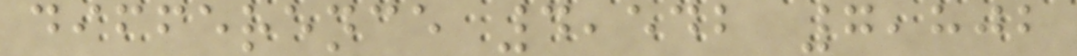difference 4,542 7,802
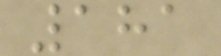181
